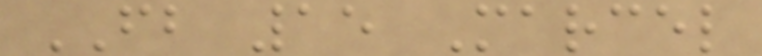FB 15 Marcel
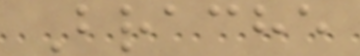Brache
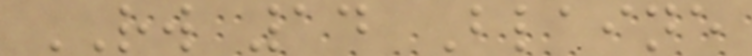RW 14 Blaine
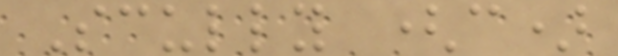Scully (c)
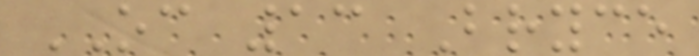OC 13 Bryce
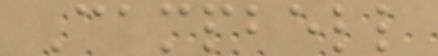Campbell
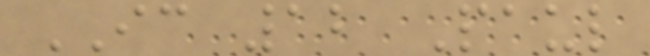IC 12 Paul
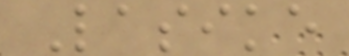Lasike
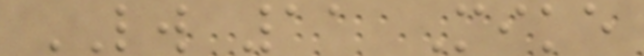LW 11 Mike
